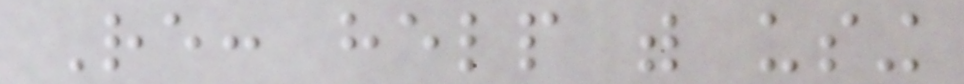Re: help with using
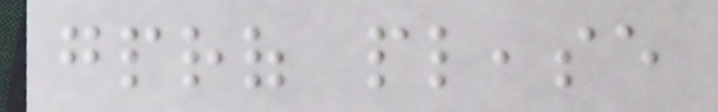gprof please
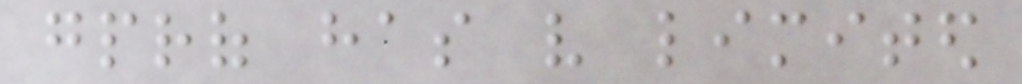gprof has very limited
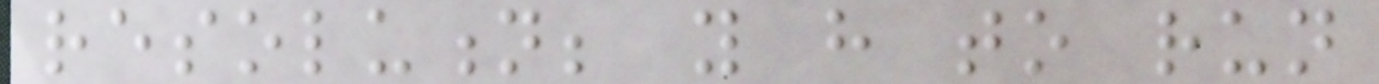resolution; you have to run
